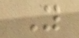You
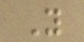You
